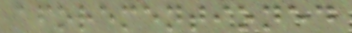aforementioned
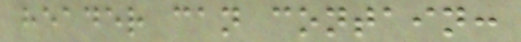header can contain:
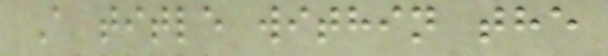A title within the
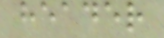header
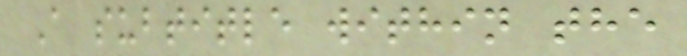A subtitle within the
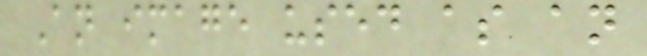An image used as an
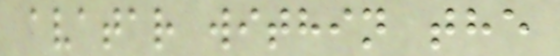avatar within the
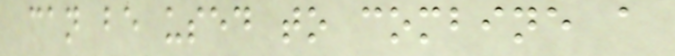can be used to combine a
